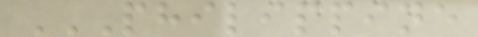PHILIPPINE
